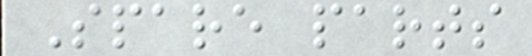Spare parts
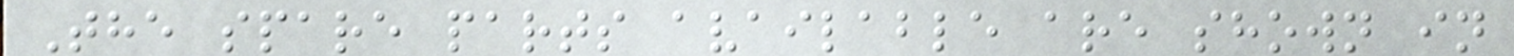The spare parts available are shown in
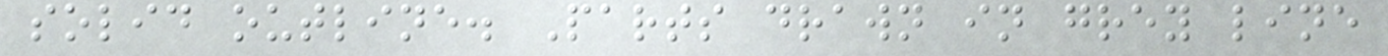solid outline. Parts drawn in grey line
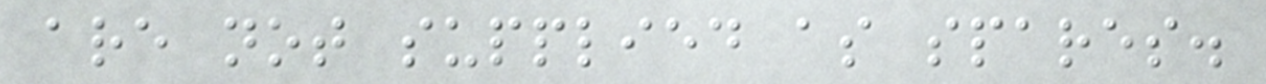are not supplied as spares.
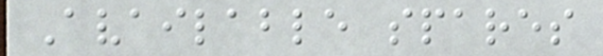Available spares
